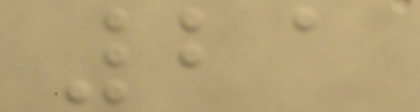21
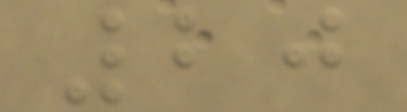20
